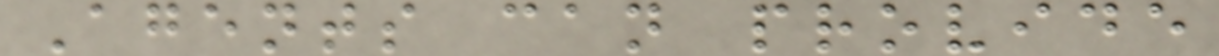Agents can provide
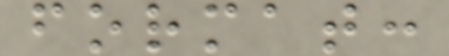format:
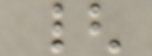{
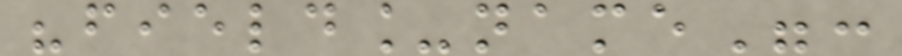"field_name":
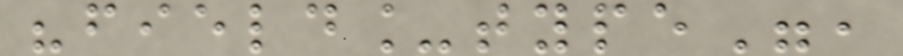"field_type",
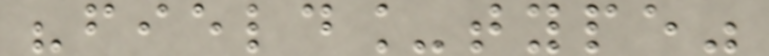"field_type"
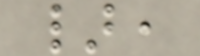},
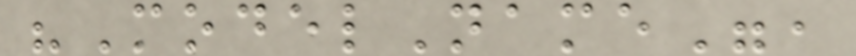"ModelName",
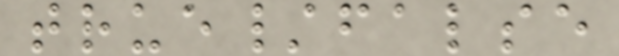true/false
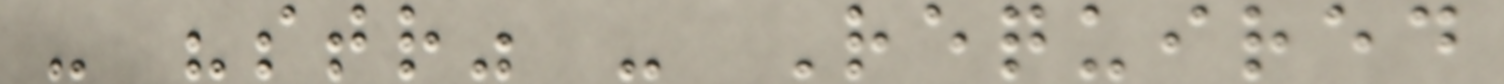- "str" - Required
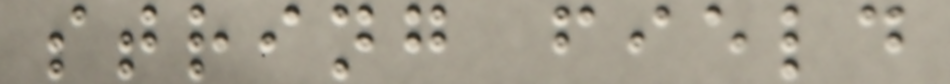string field
